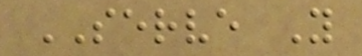SERVE Y
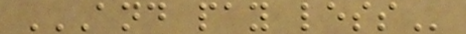AND PAY LESS
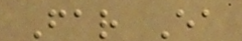Far Ea
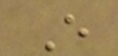E
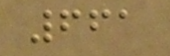661
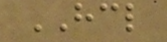HCL
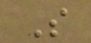S
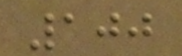100
